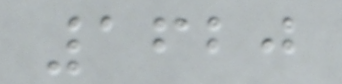1620
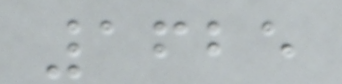1625
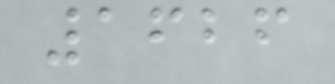1626
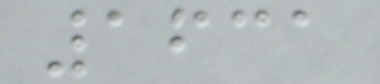1631
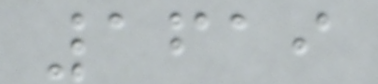1619
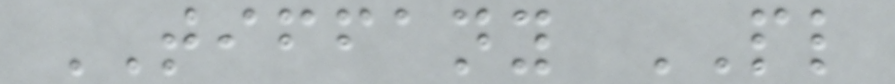TIFFANY PL
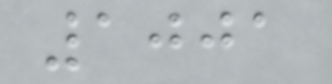1001
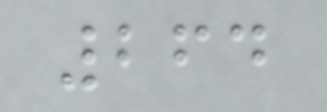264
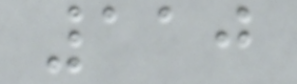110
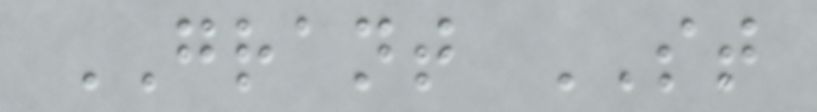GRANT ST
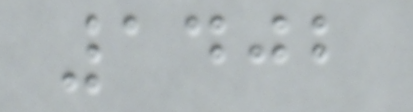1402
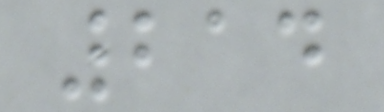214
